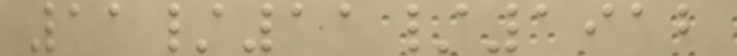11/11/1912
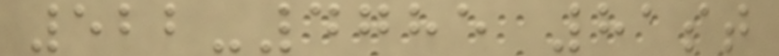522-4785 81st
